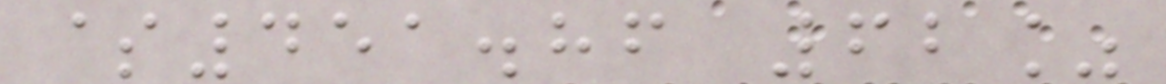$451.86 62%
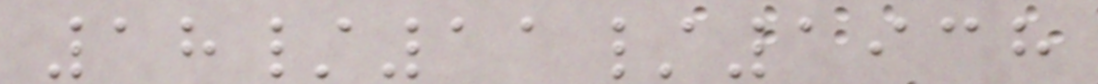18/11/1938
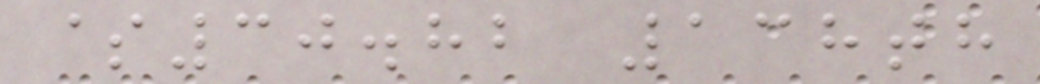$30.82 138th
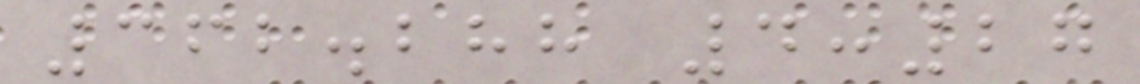362.288 4:27
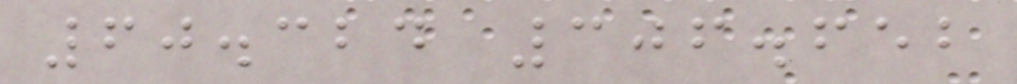60.324 306.652
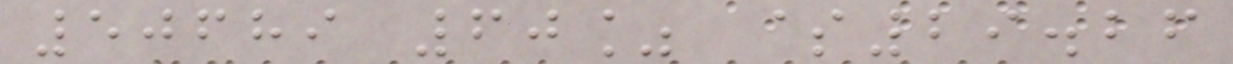50689 60% $29.26
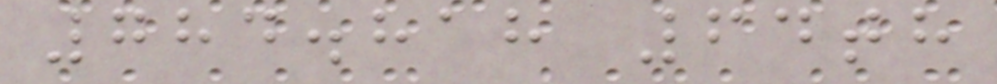784.818 64th
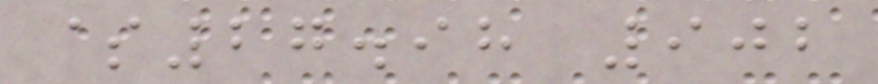$27.98 902
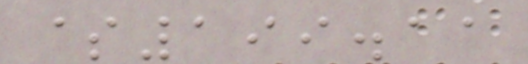$199.11
